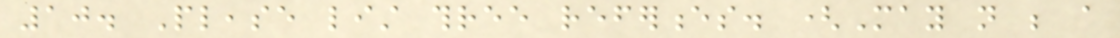10. Please list three references. (May not be a
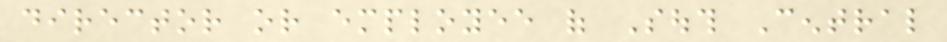director or employee of South Central
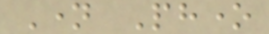Name Phone
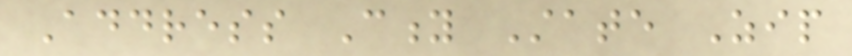Address City State Zip
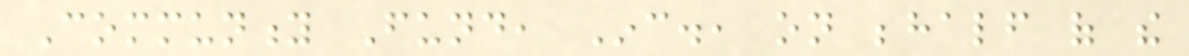Community Fund, Inc., on behalf of the
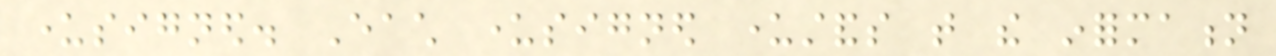undersigned. Each undersigned understands that the information
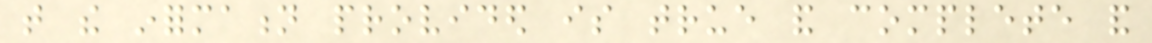that the information provided is true and complete and
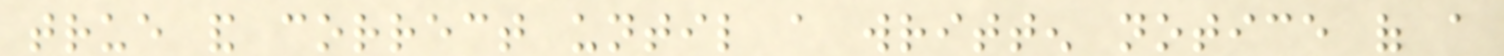true and correct until a written notice of a
